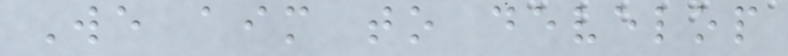We aim to develop
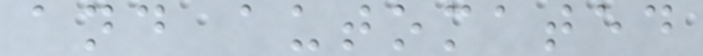and automated
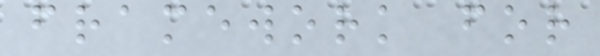framework for
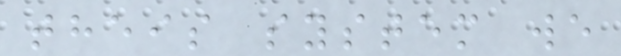theis system we
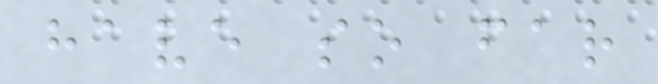have so far
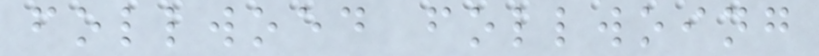follwoed follwoing
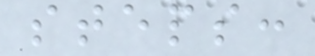steps:
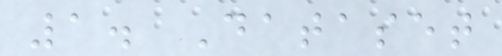1. Dataset
